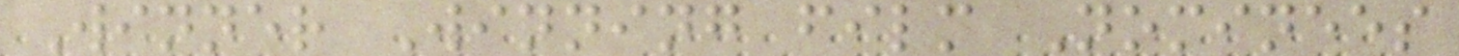Winner Winning film Nominees
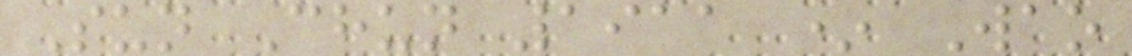Sun Chun 1911 * Wao
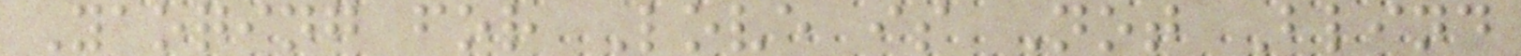Yaoqing for Love is Not Blind
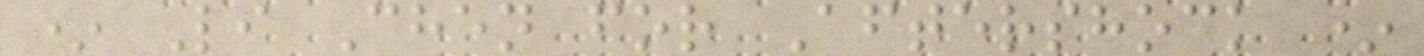* Li Chen for Aftershock *
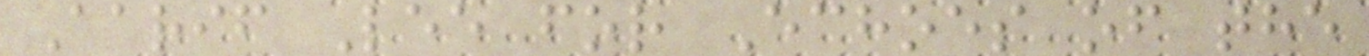Aarif Lee for Echoes of the
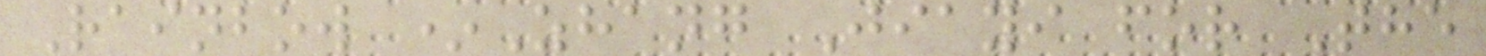Rainbow *Zhang Jiayi for The
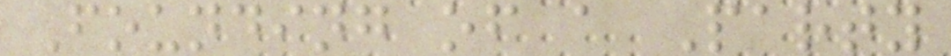Founding of a Party
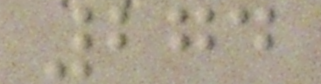274
